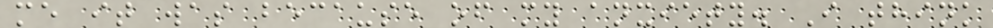me it was because of my anxiety. I think
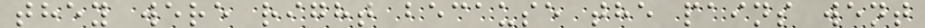they were right because the pains went
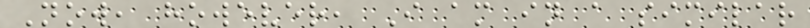Now, however, I am in a similar
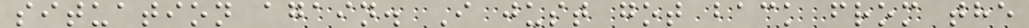situation again. I just got back from the
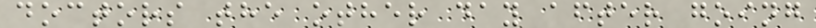doctors the other day after going
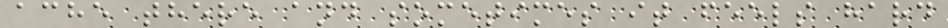ache there and sometimes it feels hard
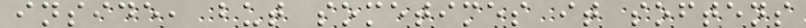inside, but sometimes it softens
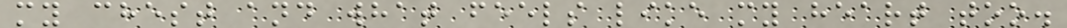my chest and what feels like my heart too.
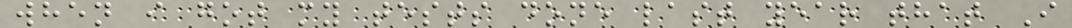when i got my tests done last year that I
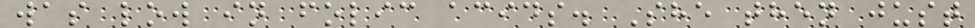was low in folic acids. She then just
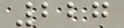227
